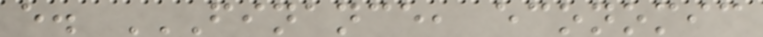e. FINANCE, ECONOMIC
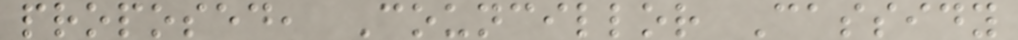proposed, Councillor Cassidy
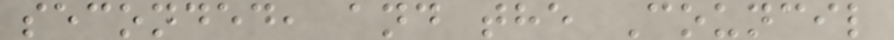seconded, and the Council
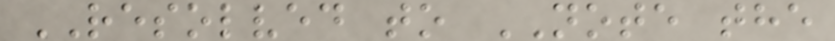RESOLVED to NOTE the
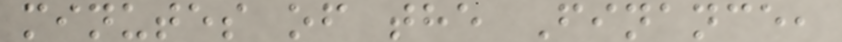minutes of the Finance,
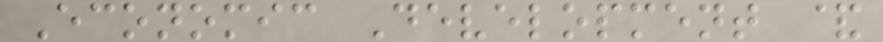Economic Development &
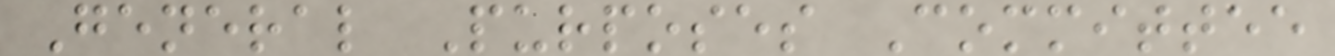General Purposes Committee
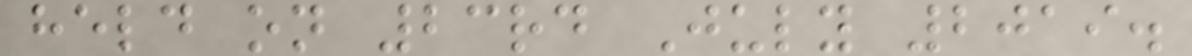held on 23rd July 2019.
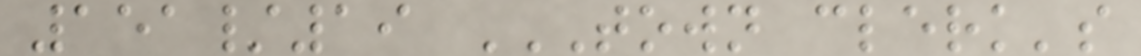151/19 TOWN CLERK'S
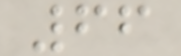66
